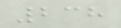238
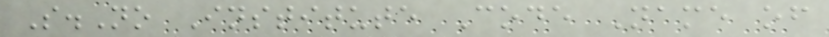S.No Institute Code Name of
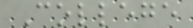College
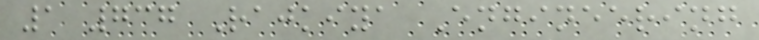1 737 Rajkiya Engineering
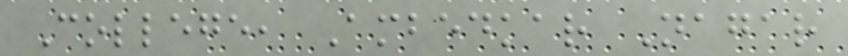College, Ambedkar Nagar
